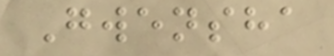Gwensha
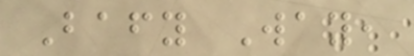Bafy Way,
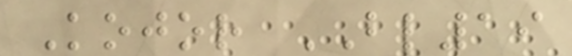Kojor BL19
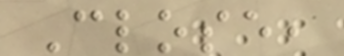Close,
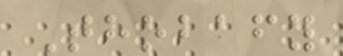Thobafy
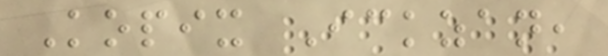Kopix Ickzan,
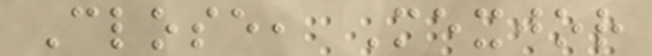Close, Mexjor
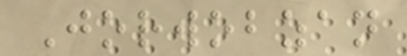Jorwobzan
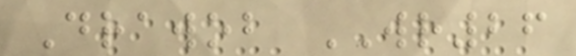Drawob WR26
